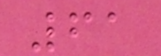61
